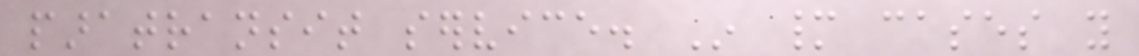paratransit service. In many cases you
